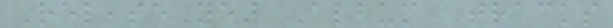ReleaseYear Album Tracks
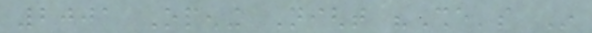2001 Opening Night "She's In
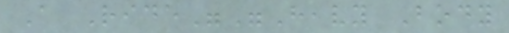A Ride""Heavy Body
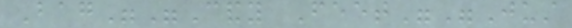Bag""Candy Feet""Just
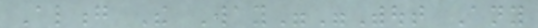Along The Way""Without Any
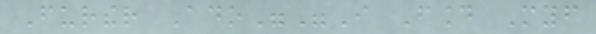Further Ado""I Found Myself
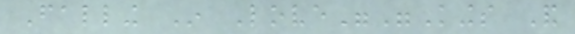Falling In Love""Kings And
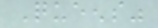Queens"
